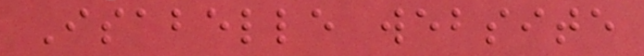Isabelle website
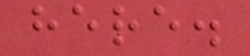here.
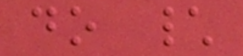do \
